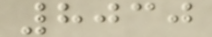8030
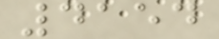4154
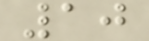10
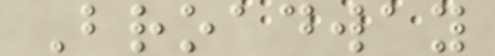Broadway
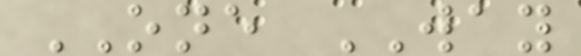ONE WAY
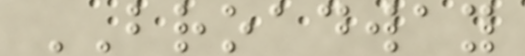BROADWAY
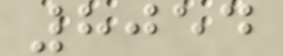8054
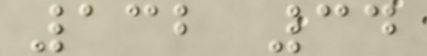132 34
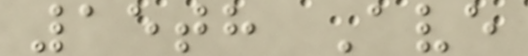15th Ave
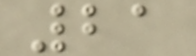21
